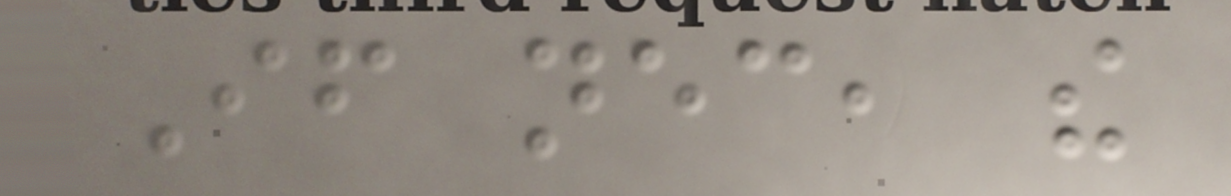If necessary, the
